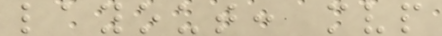layout: mvp
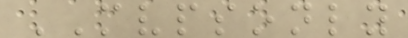MVPSONLY
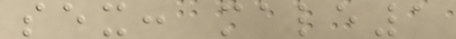sex: male1
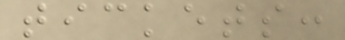tickets:
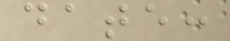date:
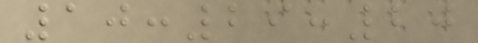10:29:20
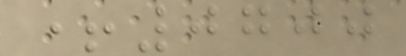+0700
